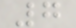7
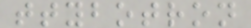ttybotron
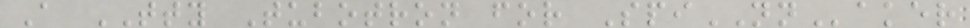A TTY Tubotron for SpiNNaker
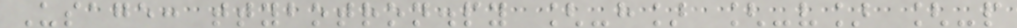Usage: ttybotron.py [-h] [-v] [-p
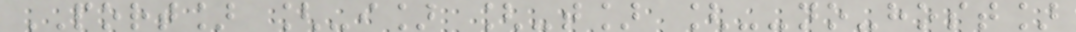PORT] [-i] [-t] [--no-host]
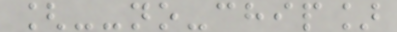[--no-chip]
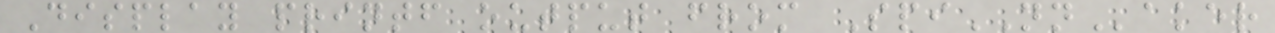Display printf output from SpiNNaker
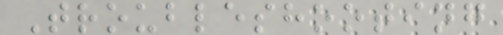Troubleshooting
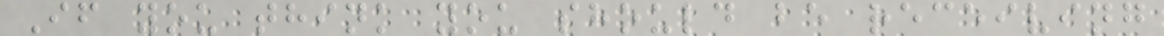If you think you should be receiving
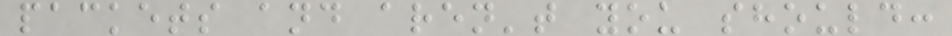packets and aren't you should:
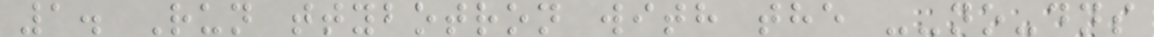1. Run ttybotron with the --no-dns
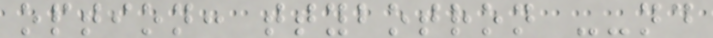option: ttybotron --nd
